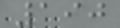190
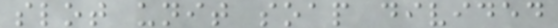slot unit soap divided
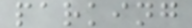parking
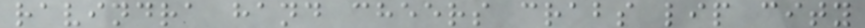ravindra hand cheers crabs lip city
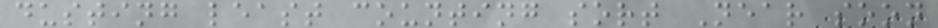dusting least counting sort Near soon
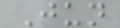Jun
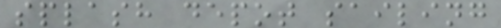splash depot sailing
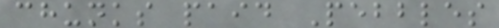chunks paid Pebbles
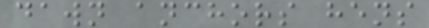dawn anchors hens
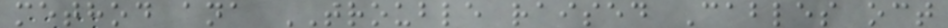method ana TROUBLE raised Cables oct
